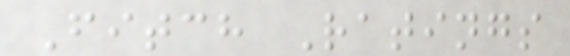Fitch Ratings
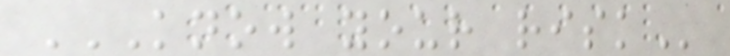KNOW YOUR RISK
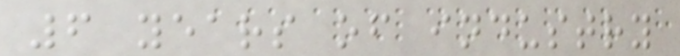6 years of industry
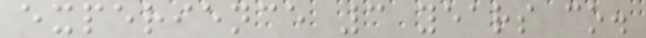experience 3 years co.
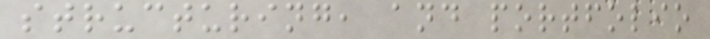structuring, and portfolio
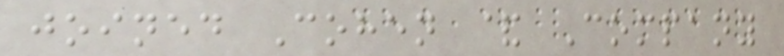joined Cohen & Company
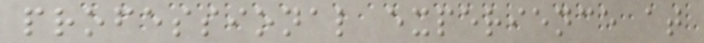professional experience at
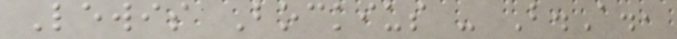Lewis Bockius - B.A.,
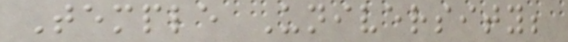Temple University;
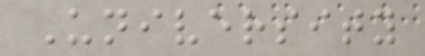University
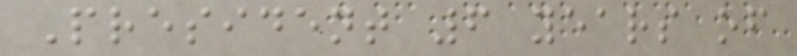President 6 years of
